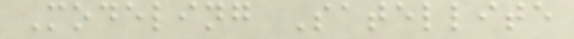Modeling Satellite
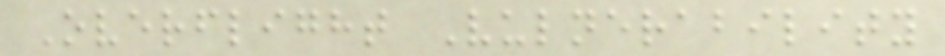Overflight Vulnerability
